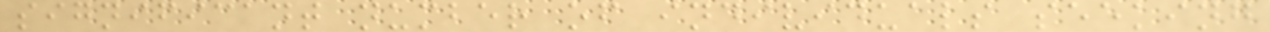significant number of individuals seeking
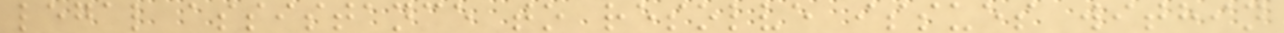legal assistance to resolve issues within
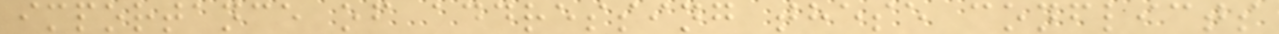importance of addressing these conflicts
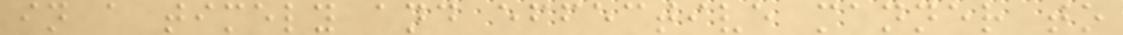in a timely and effective manner to
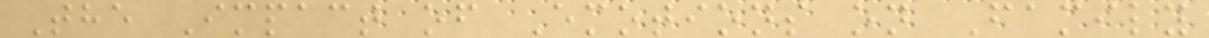The Impact of Emotions on Family
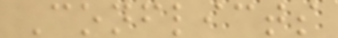Conflicts
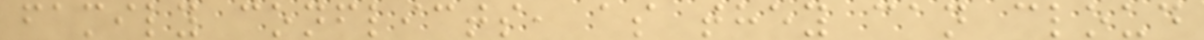family conflicts, as they can cloud
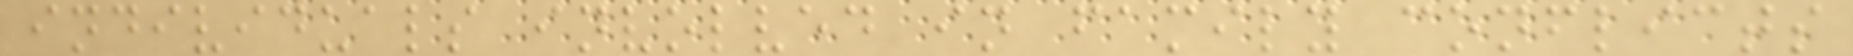individuals involved in family conflicts
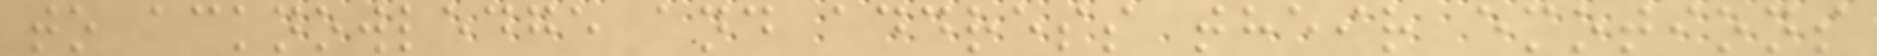to acknowledge and address their emotions
